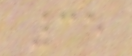35
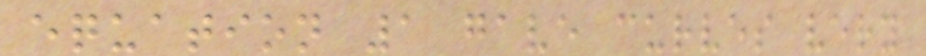equation 1 gave curves very
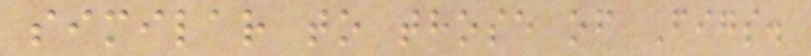similar to those of Figs.
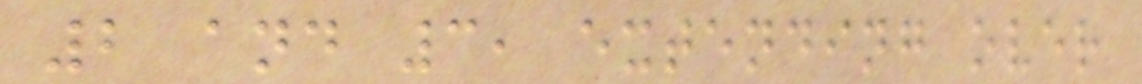2 and 3, extending over
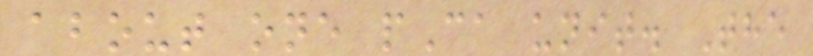about one pCa unit. The
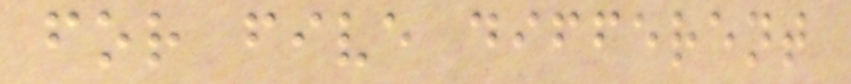for five different
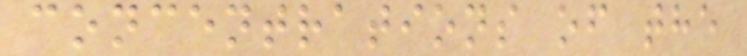concentrations of the
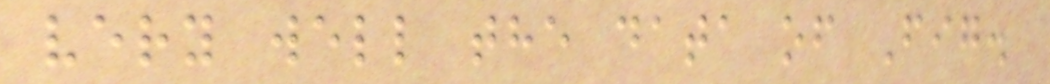very well the data of Fig.
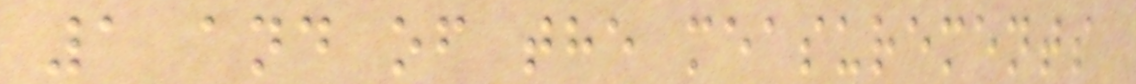1 and of the measurements
